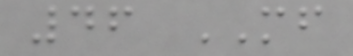46 MF
